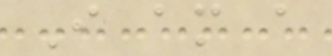I am a
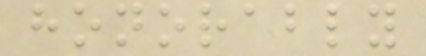honorably
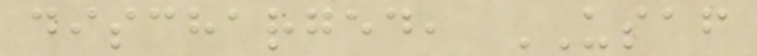discharged, USAF
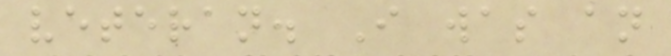veteran. I was an
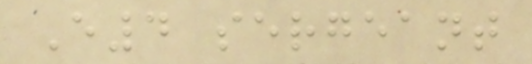E4 sergeant
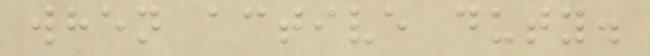when active duty.
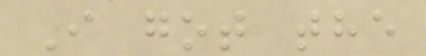I got the
